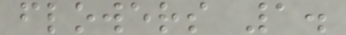flowers 1.
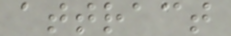attract
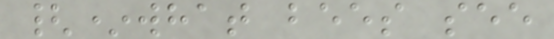{*what bees see
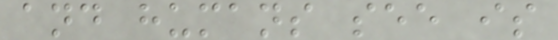and humans see is
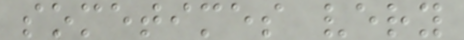sometimes very
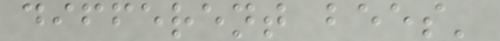different bees'
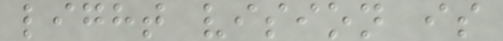light vision is
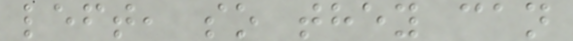left, so they can
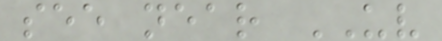see near UV
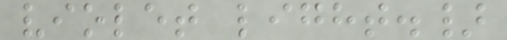violet light.}
